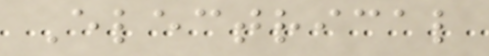Electrical
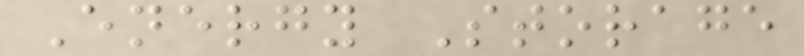Energy Storage
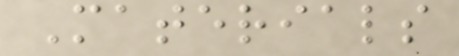Materials
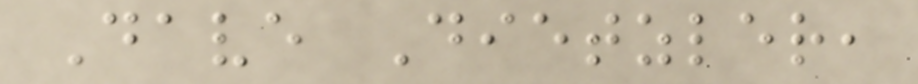Dave Dietzler,
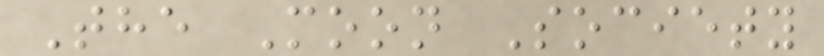The Moon Society
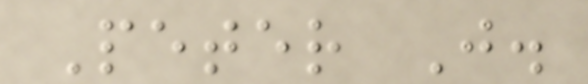Peter J.
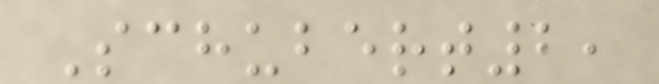Schubert2,
